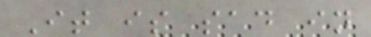It is sad in
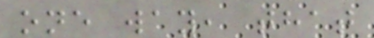one way, that
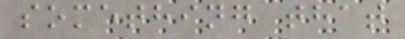something that
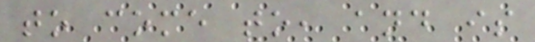to come to, and is
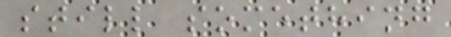still something
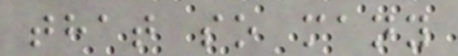that so many
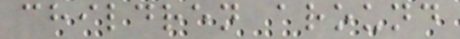children around
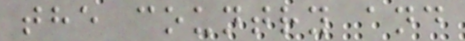the country and
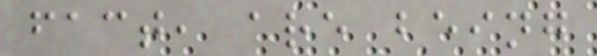fact, are being
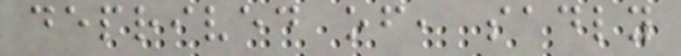deprived of, sadly
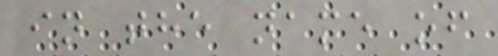in the name of
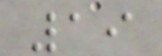19
